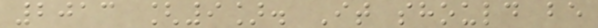2013 [9]. It should be
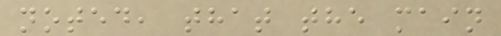noted, that the main
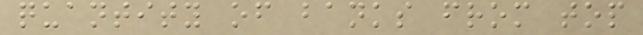quantity of banks from top
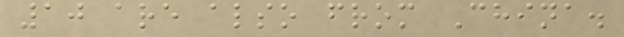10 are also from China.
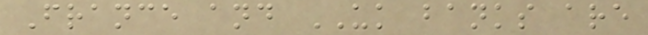France and UK banks are
